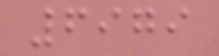6979
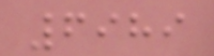6989
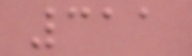311
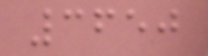3650
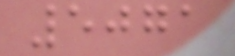5071
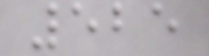525
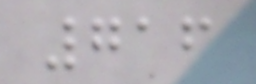716
